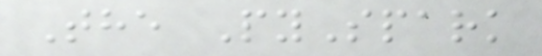The PySpark
